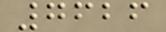7626
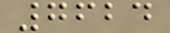7624
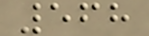568
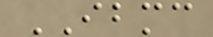IBMC
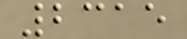2315
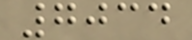7034
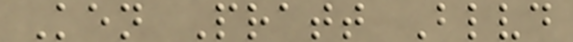Ken Pratt Blvd
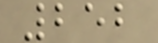252
